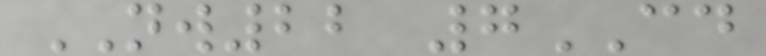NW22 7CD
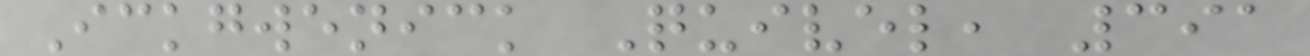Ickgwenick Quivel, 391
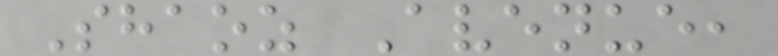Shaoz Avenue,
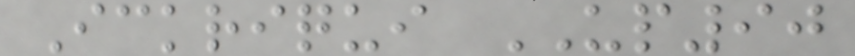Ickriqui UP90
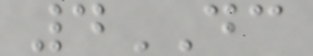4DC
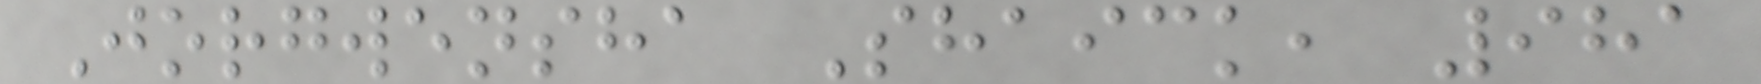Jorgwensha Shaick, 981
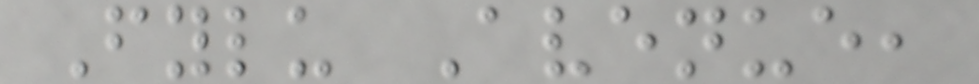Fylu Avenue,
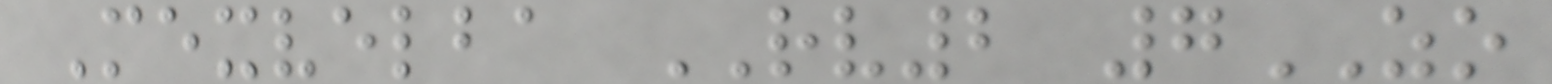Mexvelba RV2 7ZO
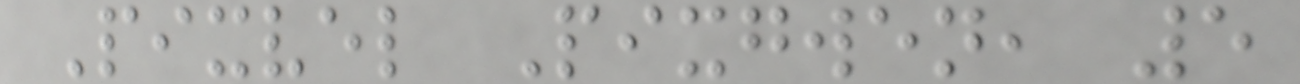Pixvel Pixgwen, 5
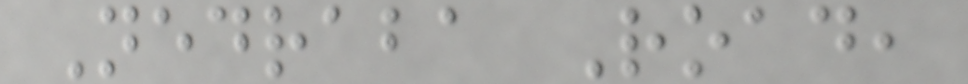Nedraba Road,
